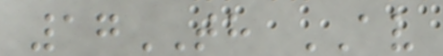17TH AV
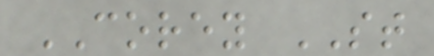COREY ST
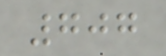707
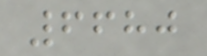6680
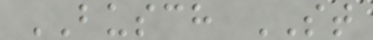BUSCH ST
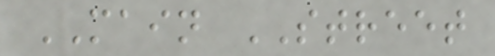MAIN STREET
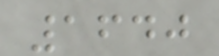1640
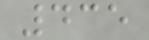435
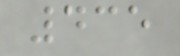435
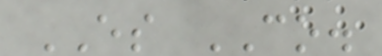ES CO.
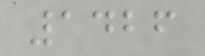1426
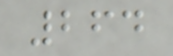264
